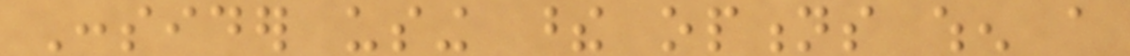Consider using these options when a
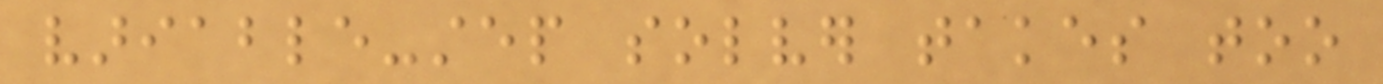variable-step solver takes too
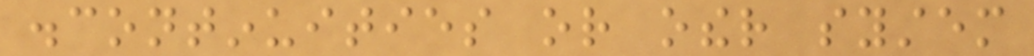discontinuities or other system
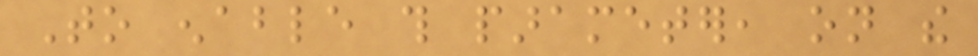To enable this parameter, on the
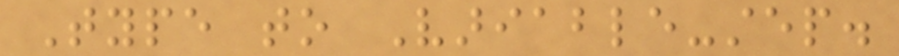Type to Variable-step.
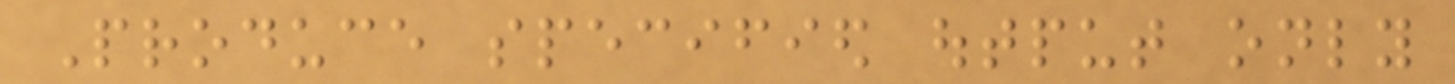Produce specified output only
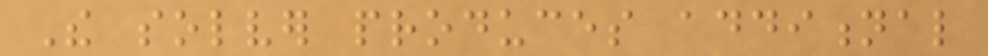The solver produces additional
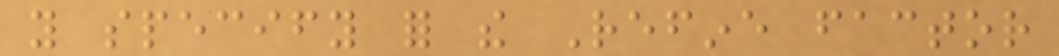you specify for the Refine factor
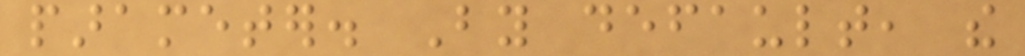parameter. By default, the
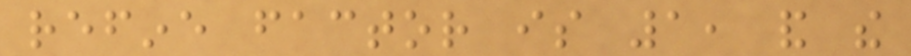refine factor is 1, and the
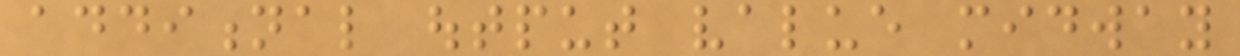additional output value midway
